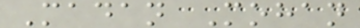Madan Mohan
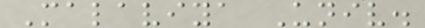Malaviya Univ.
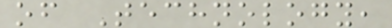of Technology,
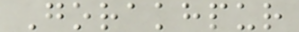Gorakhpur
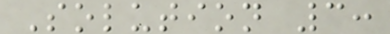Solution 3:
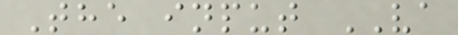The input VA
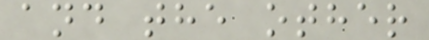and the other
